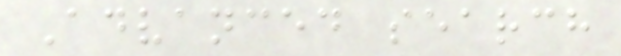Advanced search
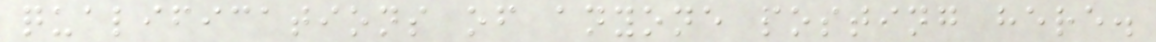qualifications of anyone posting here.
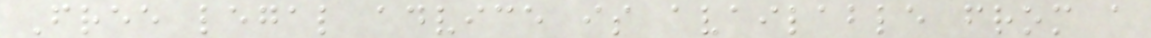Free legal advice is available from a
